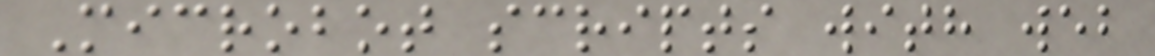Microbot scripts with web
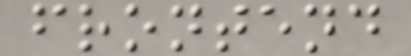frontend
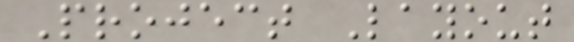Project Layout
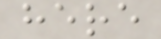here
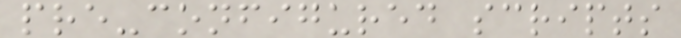pre-configured scripts
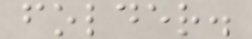folder.
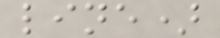line)
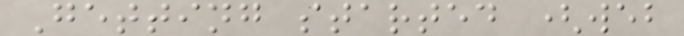Getting started (web
